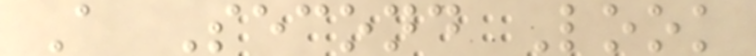A Second Look
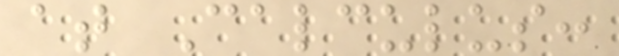at Calculus:
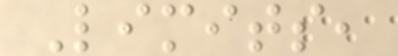Limits,
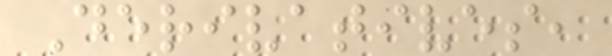Derivatives,
